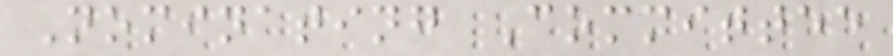Nominating Committee
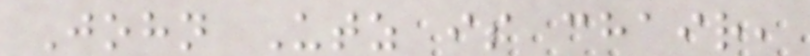John Utz is chair,
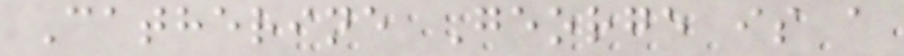Catherine George is a
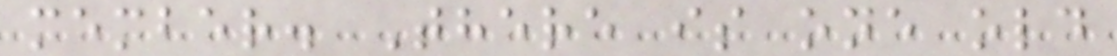member. There is one old
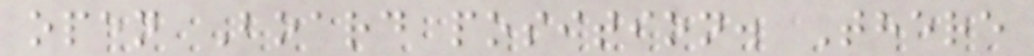open Board position. There
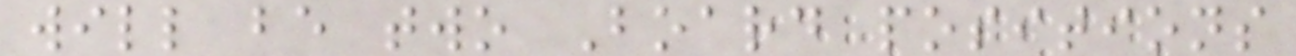will be two Board positions
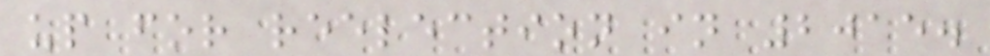up for reelection in 2015.
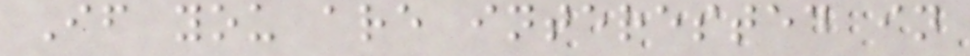If you are interested in
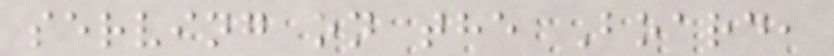serving on the Board,
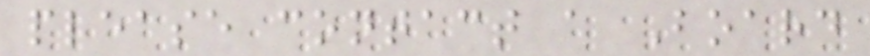please contact a Board
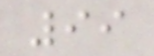99
